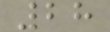28
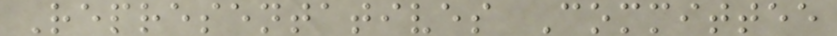Representatives Committee
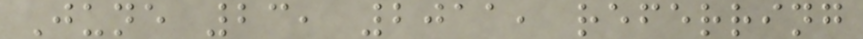June 23, 2011, referring
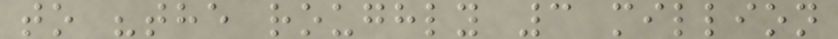to "the roughly 3 million
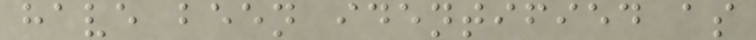have been identified as
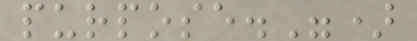purpose.")
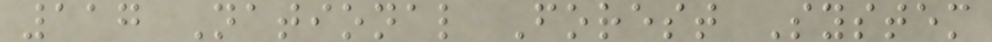117 National Forest System
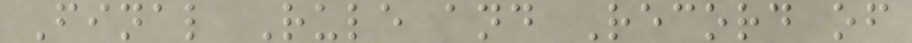Final Rule and Record of
